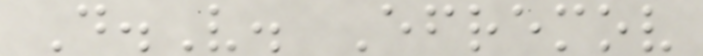D.V. Efremov
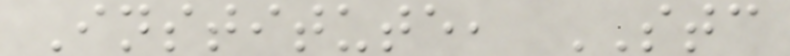Institute, STC
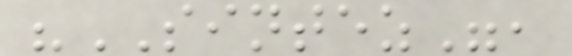"SINTEZ",
